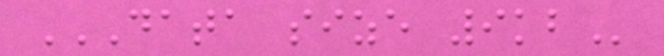DATA SIZE 9KB
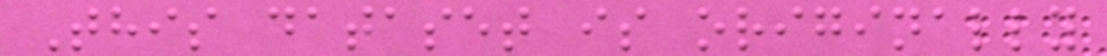This dataset is originally
